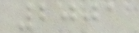2001
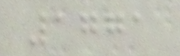1771
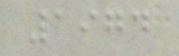1974
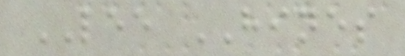LEE HINES
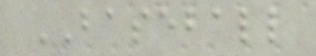BASEBALL
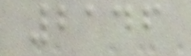2146
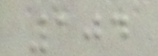104
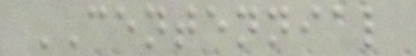CENTENNIAL
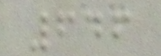646
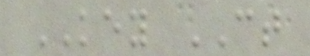KEY CT
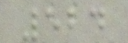524
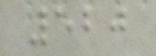520
